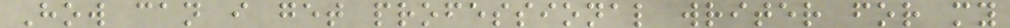How can i get professional writer for my
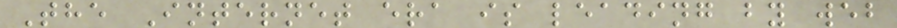The Internet era is leading by web
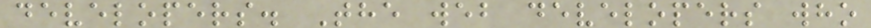developers. The web developers who
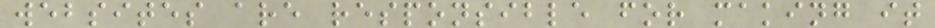websites are responsible for making it
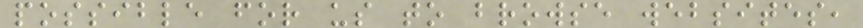possible for us to browse websites,
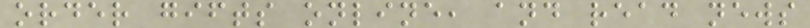order gifts online, and read news
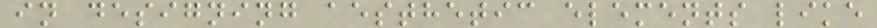in designing aesthetic elements like
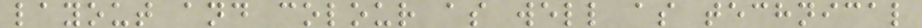layout and colour as well as technical
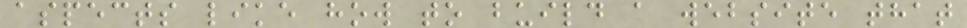aspects like how to build a website that
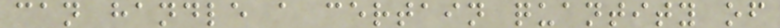can handle a certain quantity of
